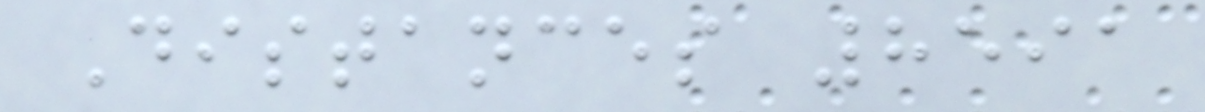Distances 8591
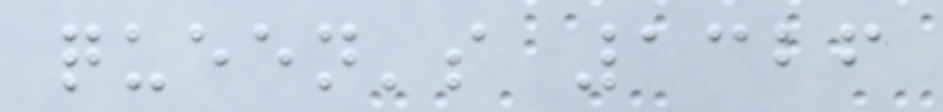queen's 1326
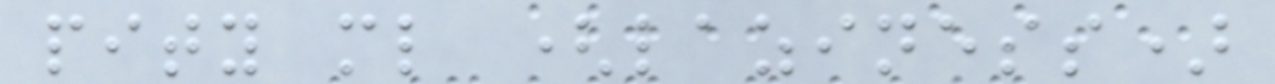pity ml (laziness)
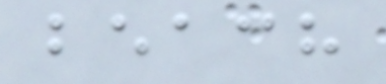beach
